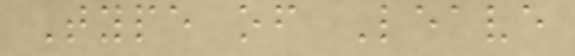Type of Leave
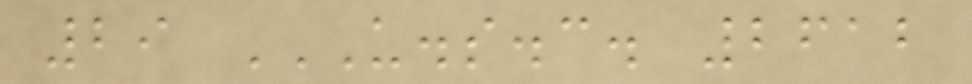29 U.S.C. 2612
